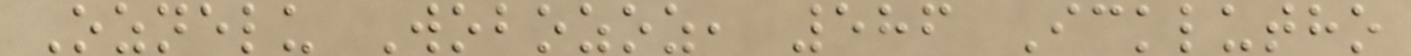Oznelu Wobozoz, 586 Icklutho
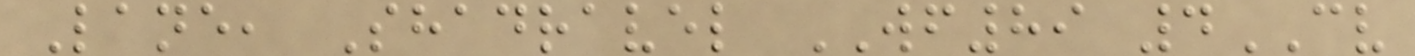Lane, Shadravel WF89 4CV
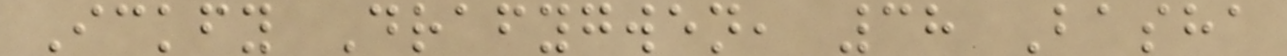Ickfy Drafygwen, 38 Basha
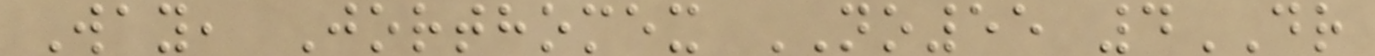Way, Jorthomex NO55 4DR
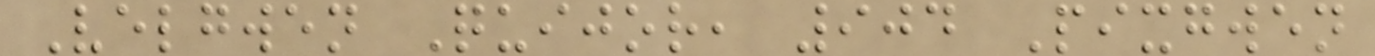Velgwen Quijor, 904 Pixgwen
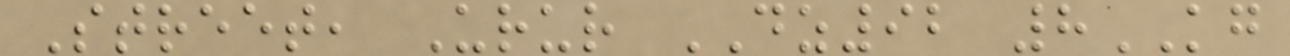Street, Urur DZ92 8KG
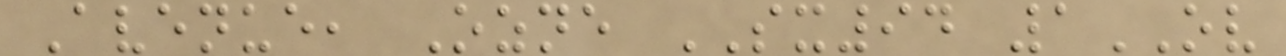Avenue, Ozne SX94 1OV
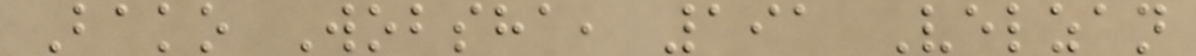Bako Wobsha, 191 Velzan
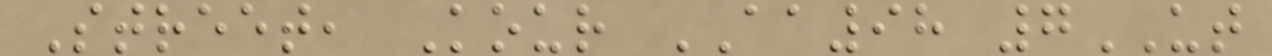Street, Kour AA98 7UT
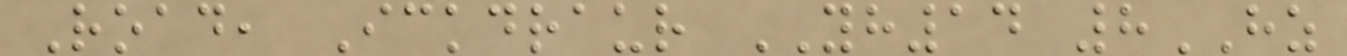Road, Ickdraur YH14 8HZ
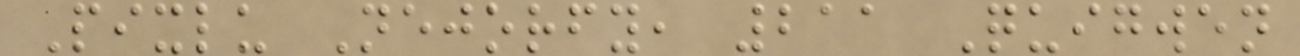Pixlu Nejorfy, 211 Quigwen
